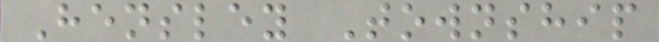Hensley Township
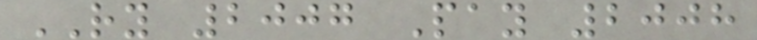RY 2007 Pay 2008
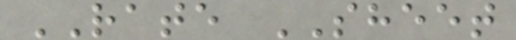RATE SHEET
